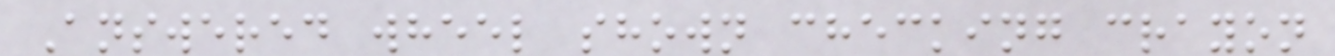Answered wheel shown checking crayon
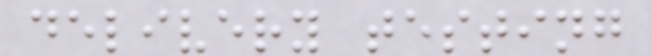delivery testing
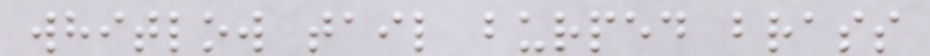whitlow tail burped brass
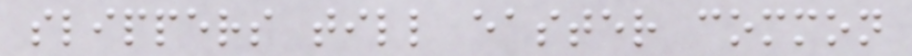slippers till easter common
